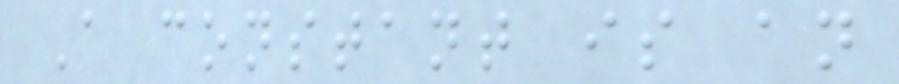A constant is an
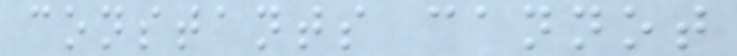constants cannot
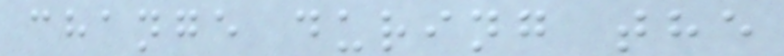change during the
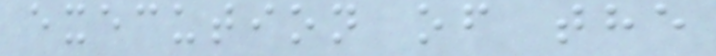execution of the
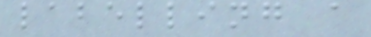labelling a
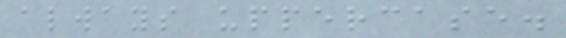always uppercase.
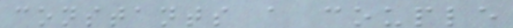constants a couple
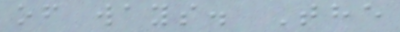of ways. The
